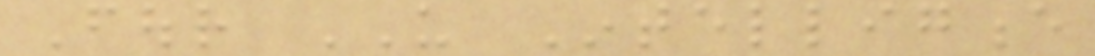Four US Intelligence
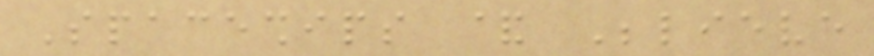Spaceships & Believe
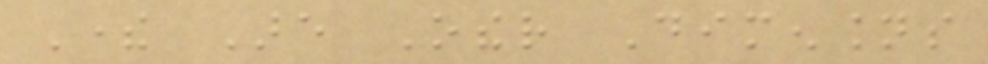There Are Other Dimensions
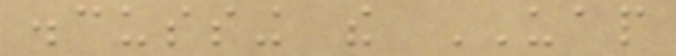discussing the UAP
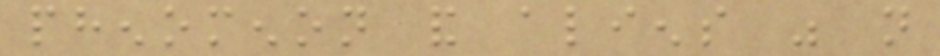phenomenon and aliens was not
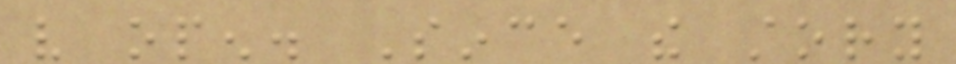very open. Since the story
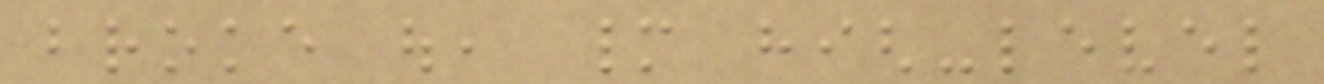broke out, many high-level
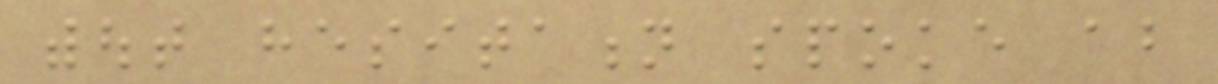without hesitation spoke about
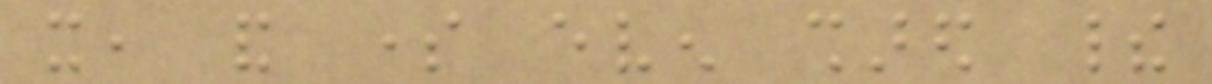it, and some even shared their
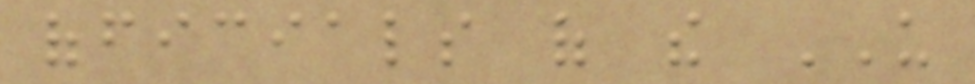officials of the US
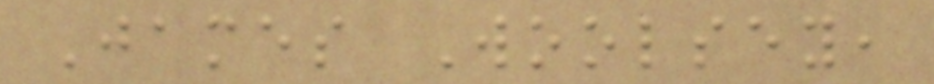James Woolsey,
